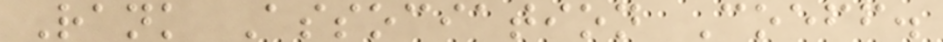Rank Association Coeff.
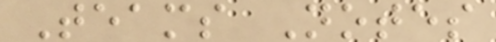Teams Notes
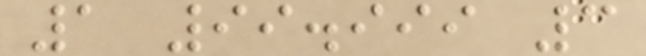1 99.999 3
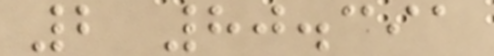2 80.391
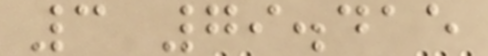3 79.415
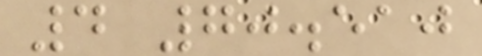4 70.510
